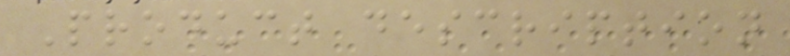Product description
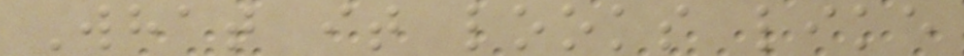What it looks like
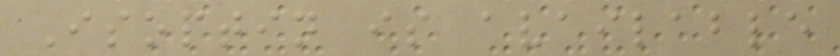Isoptin is available
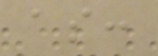as:
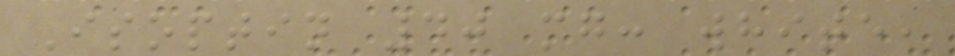Isoptin 40 mg: white,
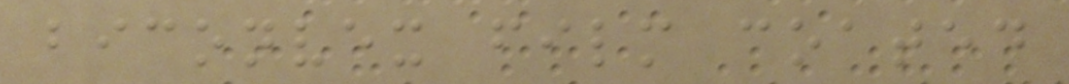biconvex film coated
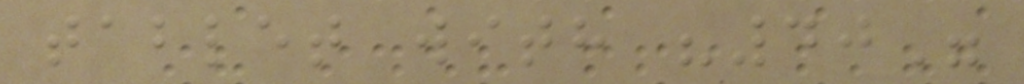tablet with "40"
